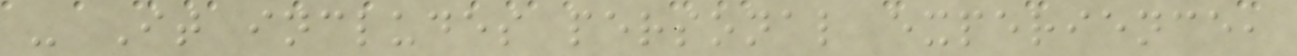- It includes personal experience,
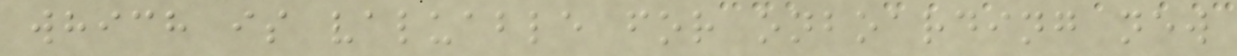which is valuable for onboarding new
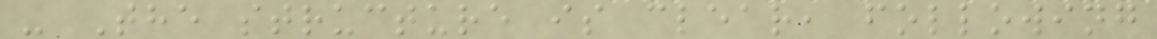- The structure is clear, following
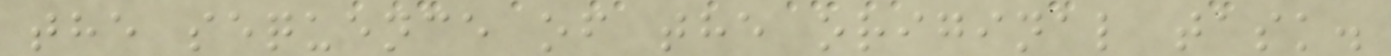the sequence of the original task.
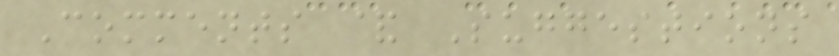Comments & Suggestions
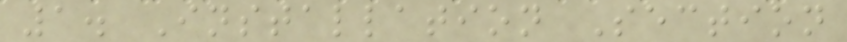1. Installation Section
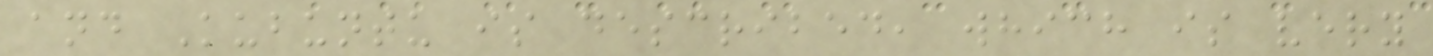and Kubuntu is described, which is very
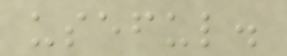useful.
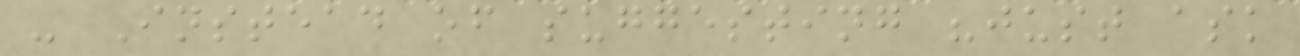- Instead of suggesting "just ask
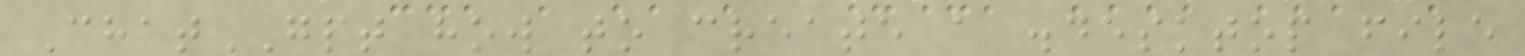ChatGPT how to create a .desktop file
